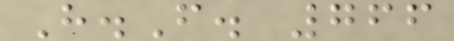H.F. 766
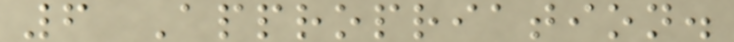6 Appropriation.
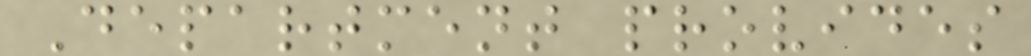Department provides
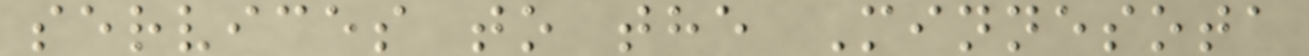services to the Minnesota
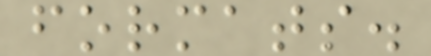formats.
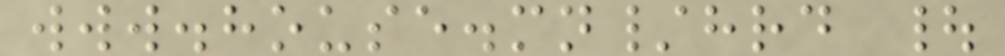www.house.mn/hrd |
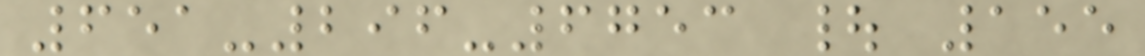651-296-6753 | 155
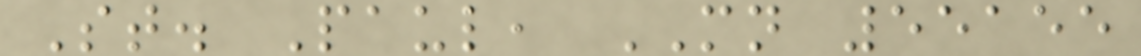St. Paul, MN 55155
